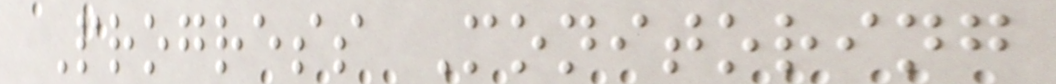Progress Monitoring
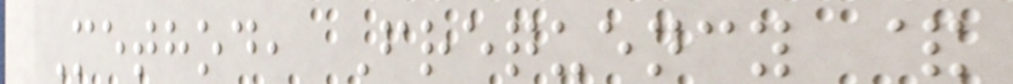Method, Frequency &
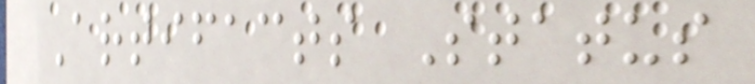Artifacts Status
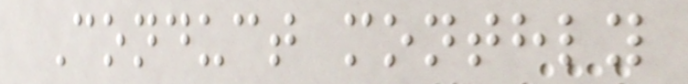Conduct monthly
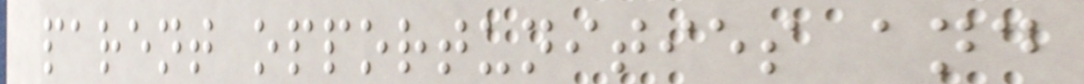parent opportunities and
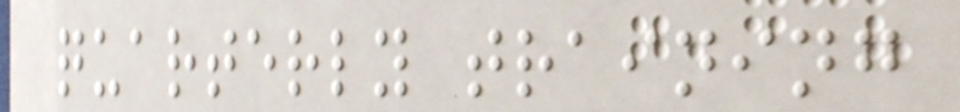quarterly training
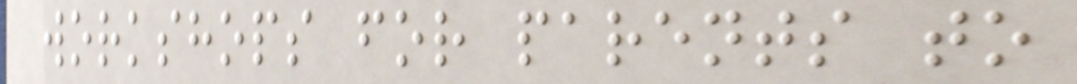workshops for parents to
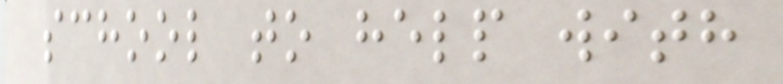school to help with
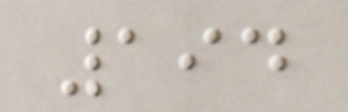194
